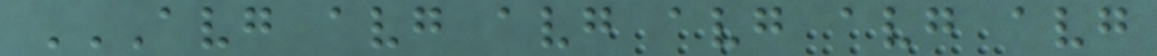AVG AVG AVG AVG AVG AVG
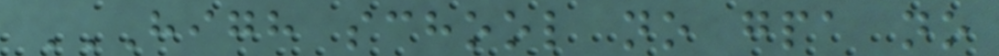HIGH SCHOOL NO GPA NO
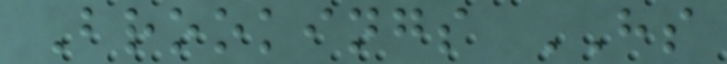Brookings HS
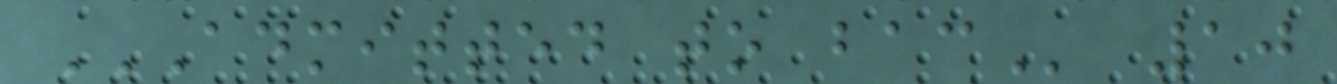ADMITTED TO BAC 10
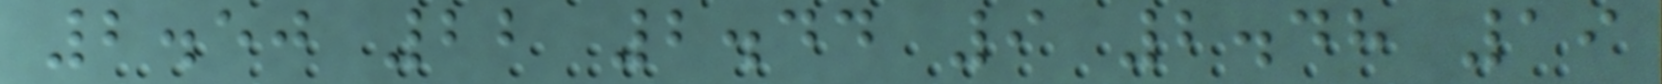2.50 22 2.44 9 2.48 19
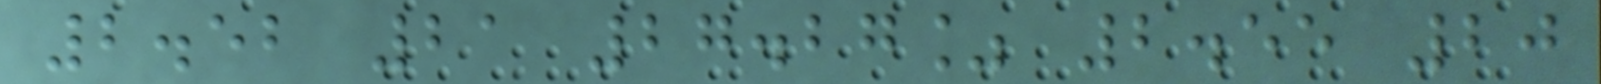2.52 21 27.27% 2.55 20
